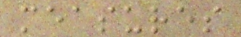measures
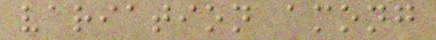variation among
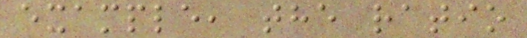example, the ratio
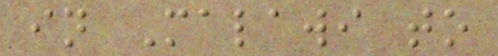in Malawi to
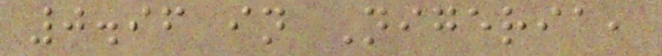0.96 in Nigeria,
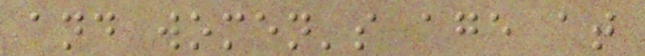and women's age at
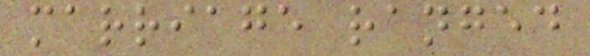marriage ranged
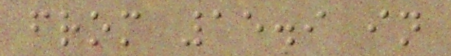from 15.9 in
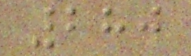280
